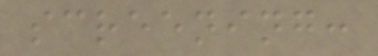screening:
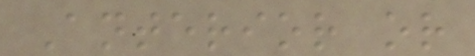Anterior or
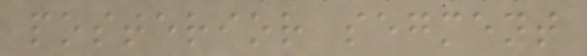posterior segment
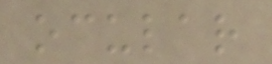ocular
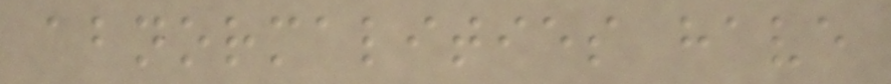abnormalities have
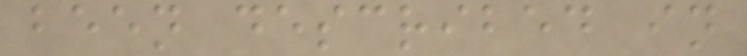been described in
